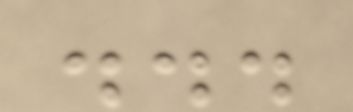...
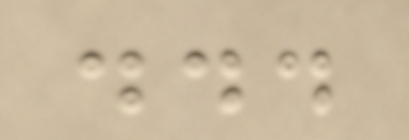...
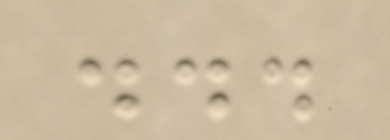...
